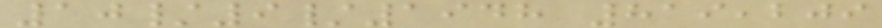10/9/1948 819,209
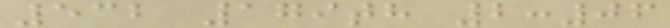532 179th 2:06
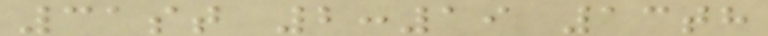31st 2:19 13th
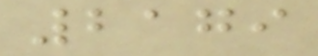2179
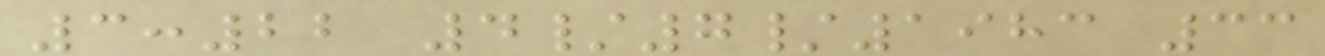3:22 4/7/1983 33
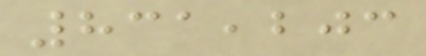831,203
